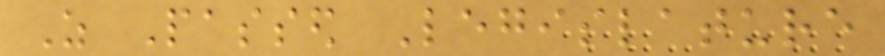As Passed Legislature
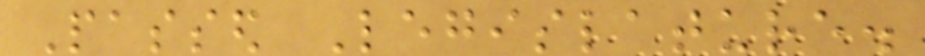Passed Legislature.
